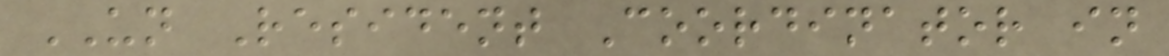UN Resident Coordinator in
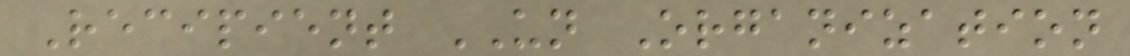Recipient UN Organization
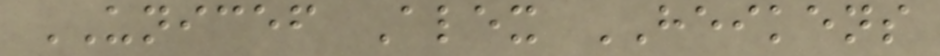UNICEF Alex HEIKENS
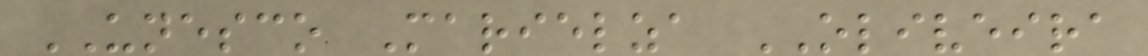UNESCO Marielza OLIVEIRA
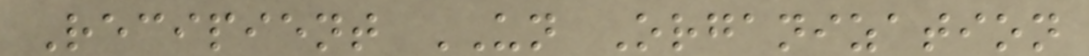Recipient UN Organization
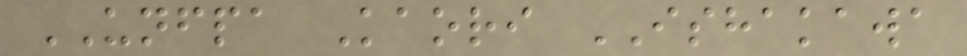UNFPA Kaori ISHAKAWA
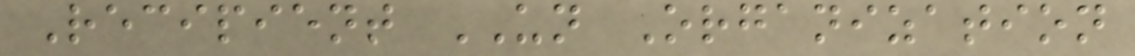Recipient UN Organization
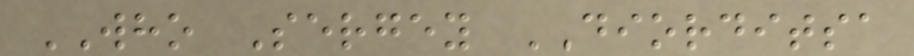WHO Sergey DIORDITSA
